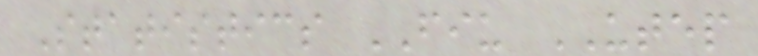Statistics FIU UTEP
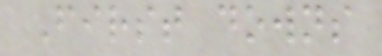First downs
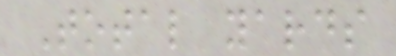Total yards
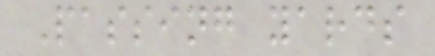Passing yards
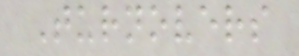Turnovers
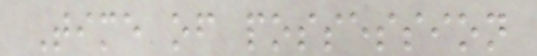Time of possession
